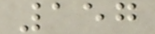157
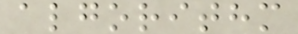algorithm
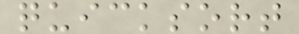quicksort
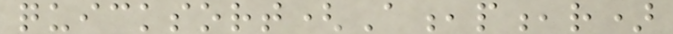quicksort(A,p,r)
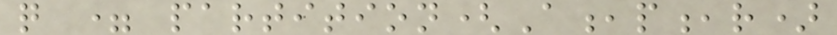q = partition(A,p,r)
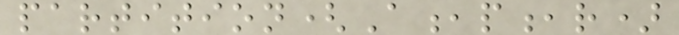partition(A,p,r)
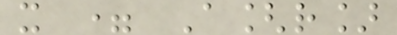x = A[r]
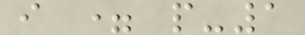i = p-1
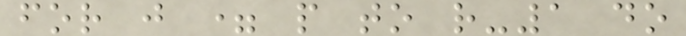for j = p to r-1 do
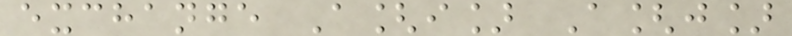exchange A[i] A[j]
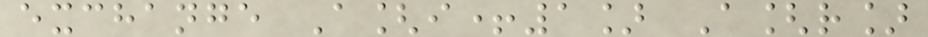exchange A[i+1] A[r]
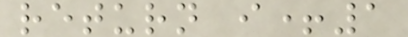return i+1
